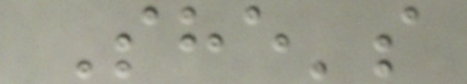She's
